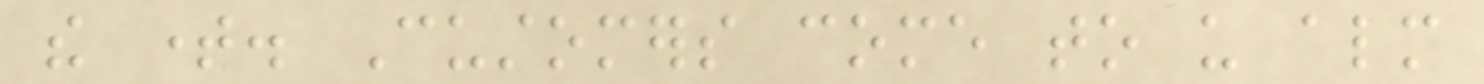the time. Customers come to us almost
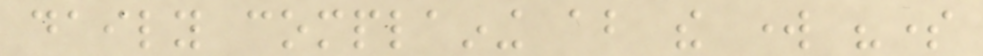daily complaining about the work "some
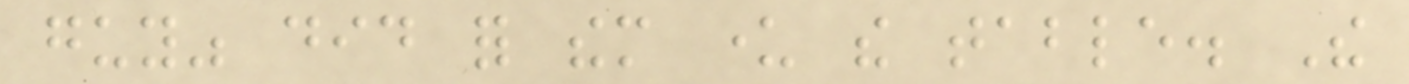guy" did for them under the table. The
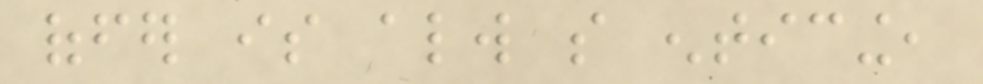offer is always so enticing,
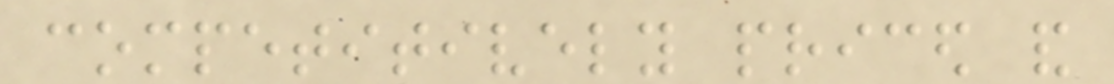competitively priced and
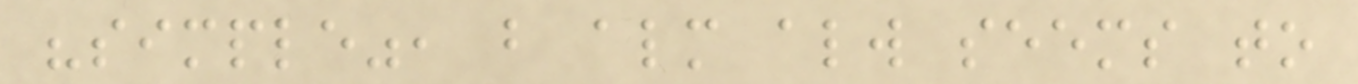"simple", but almost always seems to
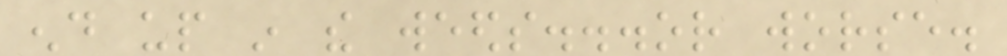end up in the weeds...or worse.
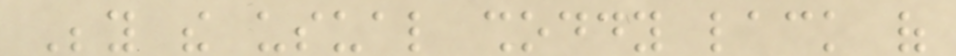Beyond the usual shoddy lack of
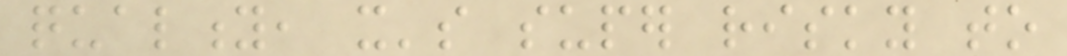quality, it's super risky to
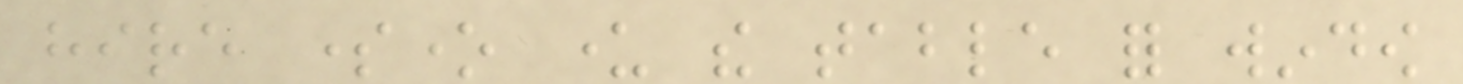hire someone under the table for window
